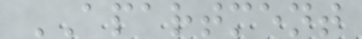APARTMENT
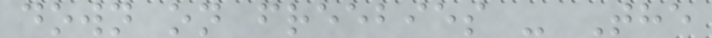down on freebies - The
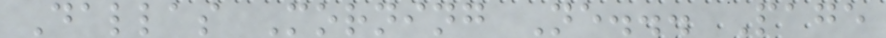Dallas Morning Ne... Page
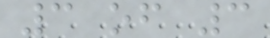3 of 3
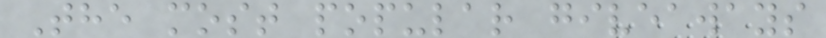The most popular giveaways
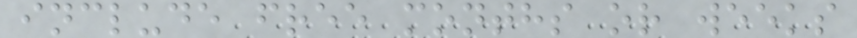include free months or weeks
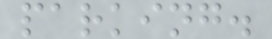parking.
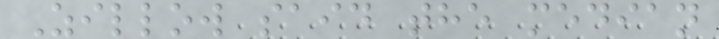Zillow said the median
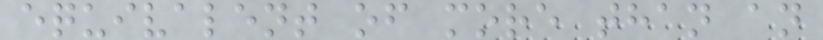equivalent of more than an
